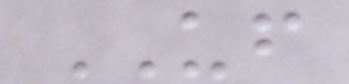UF
